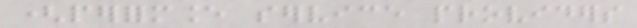(performance service providers
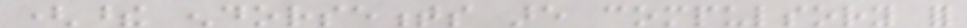(these endorsements are compulsory for
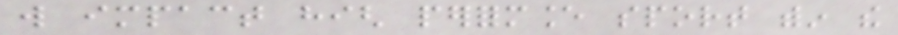will impact high performance sport within the
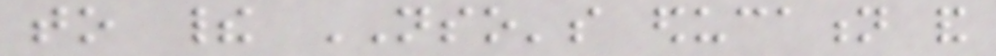to their NSO's education and
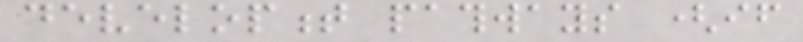development pathways (if
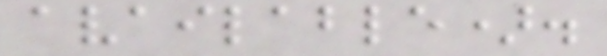available).
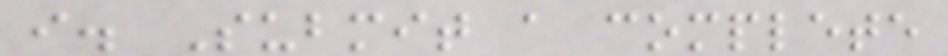i. Submit a complete
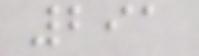291
